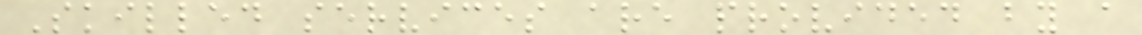Skilled services are provided by a
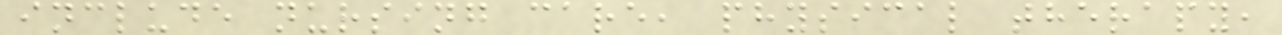include nursing care, physical therapy,
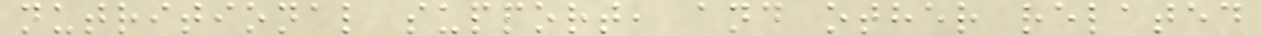nutritional support, and other related
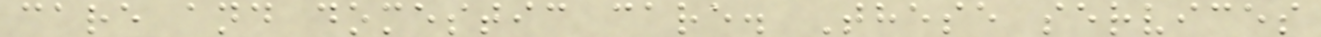care and domestic care. These services
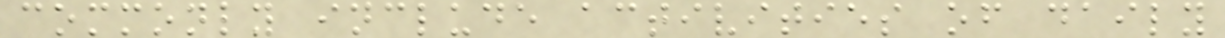commonly include activities of daily
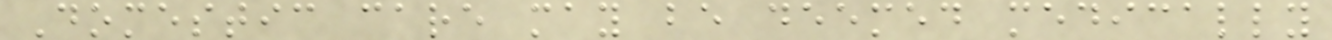Domestic care may be deemed medically
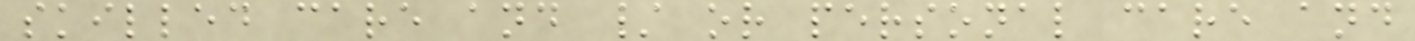skilled care and / or personal care and
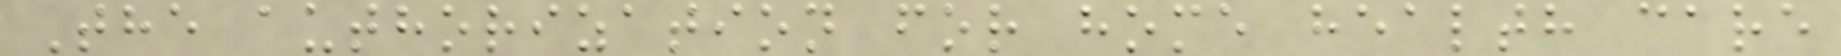The authorization for home health care
